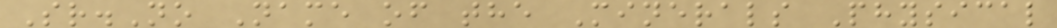Sr.No Name of the Minerals Physical
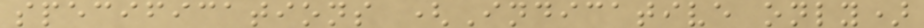specifications (Indicative only)
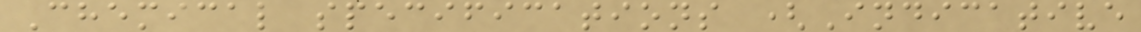Chemical specifications (Indicative
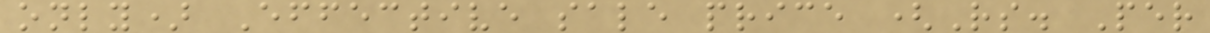only) Effective sale price (Rs. Per
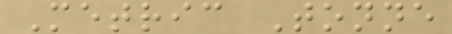Metric Tonne
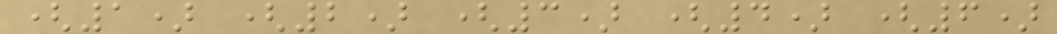(1) (2) (3) (4) (6)
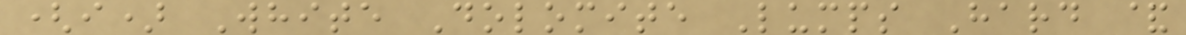(i) White Dolomite Lumps Hard &
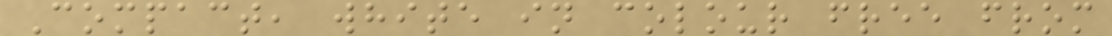Compact, white in colour free from
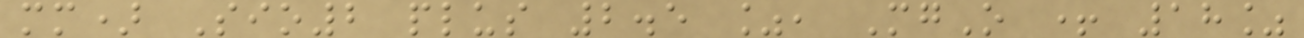mm) Sio2 plus 2.5 %, MgO + 18%
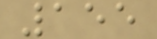155
